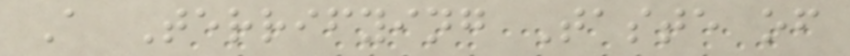A Terrifying Taste of
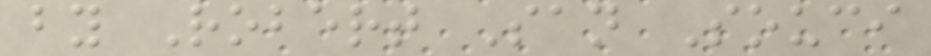by Robert San Souci
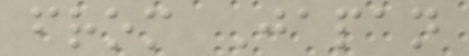from Japan
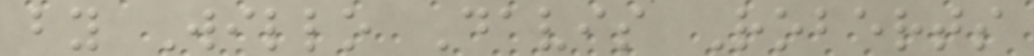by Willo Davis Roberts
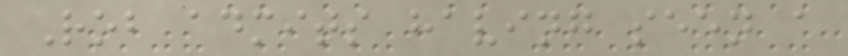Rob admits having seen a
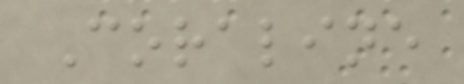Coraline
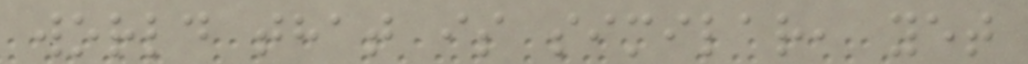world that is similar, yet
